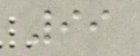99
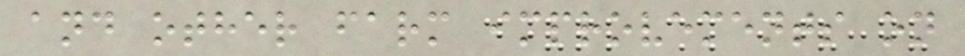and other farm improvements on
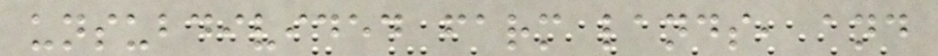unsubdivided farm lands, and
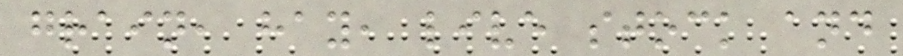grain, hay, live stock and
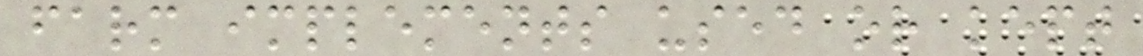farm implements used or kept
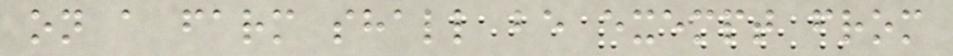on a farm shall be exempt from
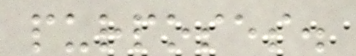purposes.
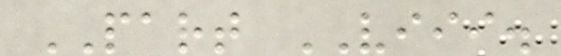PART VIII.
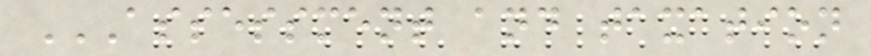ASSESSMENT AND TAXATION
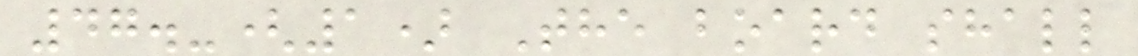47.-(1) The board shall
